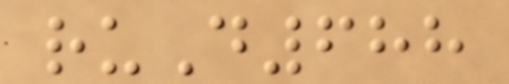ruD688
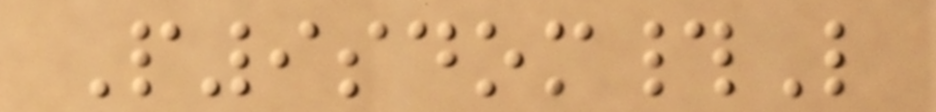P9sdom#L
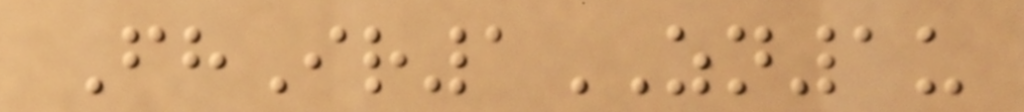FhIr1ZN1u
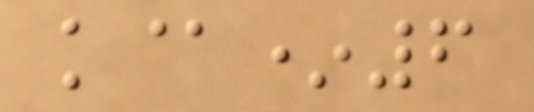k@*6
